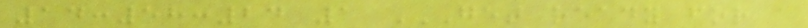14:58:24 1 GET READY FOR A
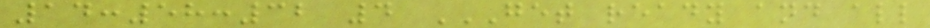14:58:32 4 GET READY AND ALL
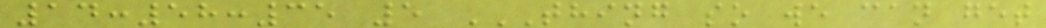14:58:35 5 THING SO WE CAN GET
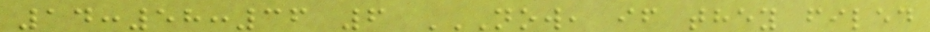14:58:36 6 NOW, IF THEY FILED
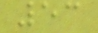53
